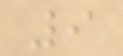9
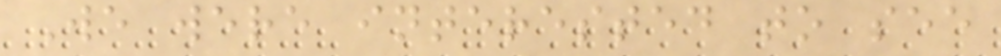We were interested to see
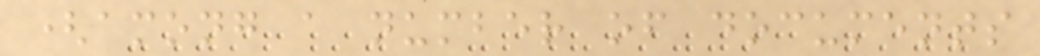(among a number of documents
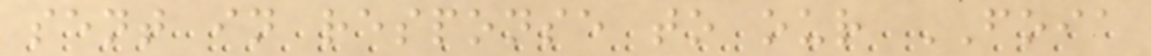sent in response to our FOIA
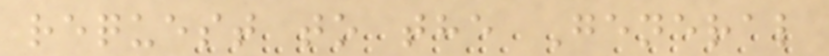request to the General
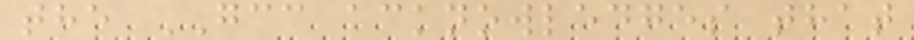the GCC acknowledges that
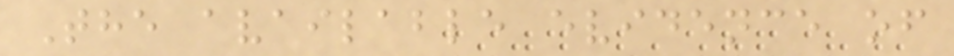The available evidence of
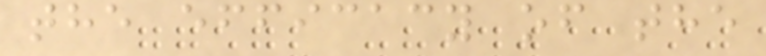the efficacy of the
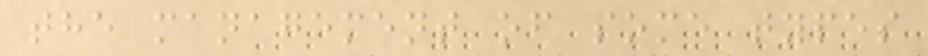the management of some types
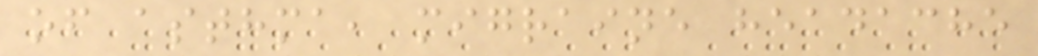of asthma, migraine headache
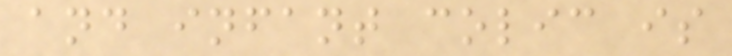and infant colic is
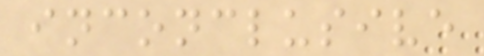inconclusive
